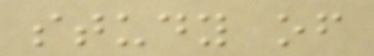study of
